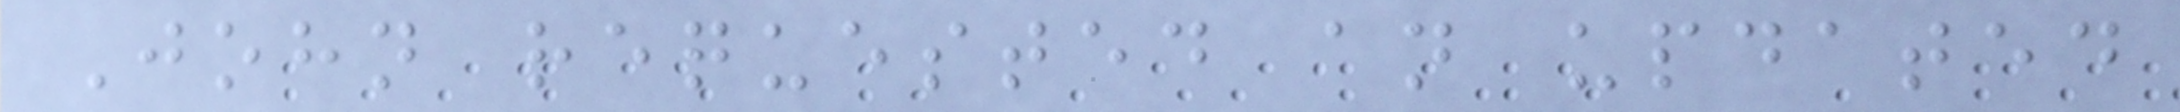John requested an updated
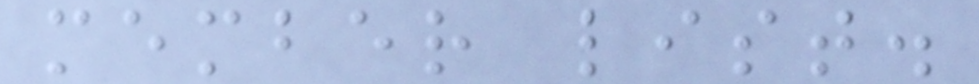member list.
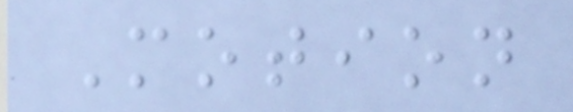Motion
